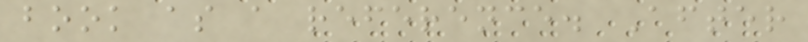book as a reference. After
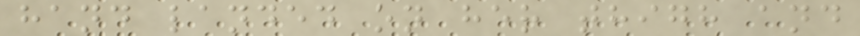hand landed on her thigh and
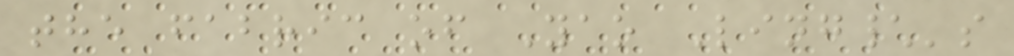the fabric of Yao Ling\'s
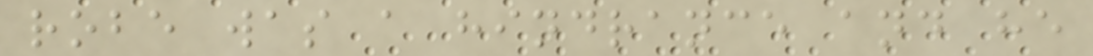robe was a hindrance and he
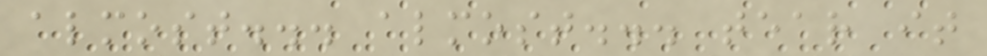almost... almost... tear it
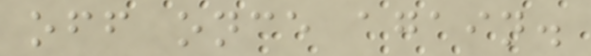off once again.
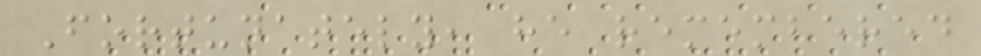Fortunately, he remembered
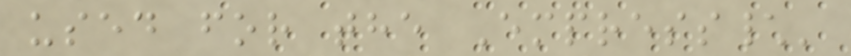used for the Empress\'
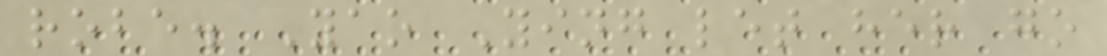robe. Yao Ying let her go
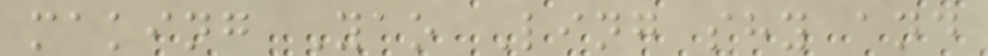making Yao Ling shy and
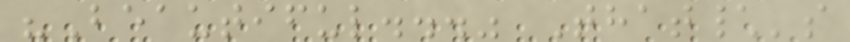"Beautiful..." That\'s
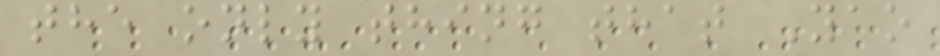the only thing that Yao
